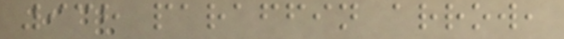938 paraffin arrow,
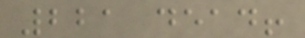221 dead!
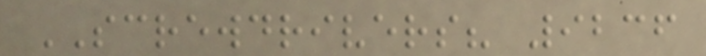SCREWDRIVERS? 9236
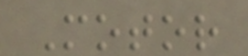Motor
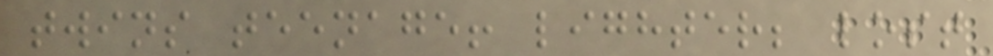twins teenage! lighter; lost
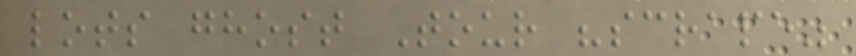lots ghost Tour "scrape"
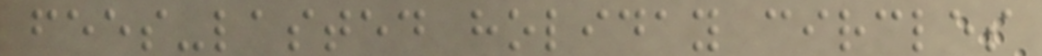fees-lasted holiday circles
